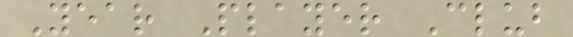Year Player Club
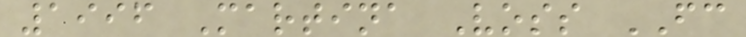1996 Martina Voss FC
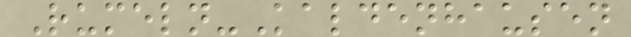Rumeln-Kaldenhausen
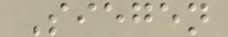Siegen
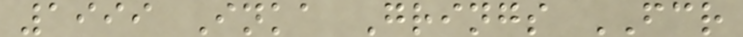1999 Inka Grings FCR
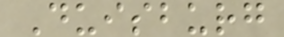Duisburg
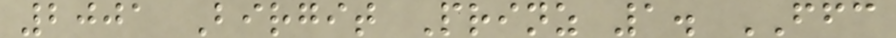2001 Birgit Prinz 1. FFC
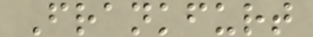Frankfurt
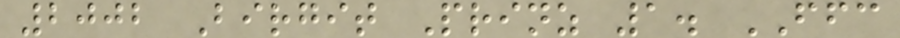2002 Birgit Prinz 1. FFC
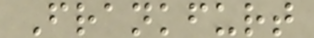Frankfurt
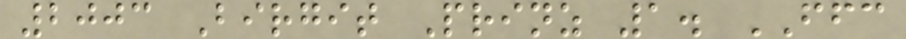2003 Birgit Prinz 1. FFC
